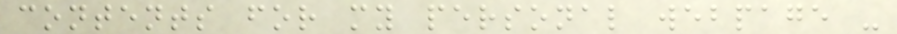contents for my personal webpage -
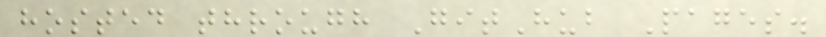hosted through GitHub Pages.
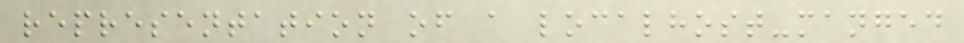representation of a localhost-manged
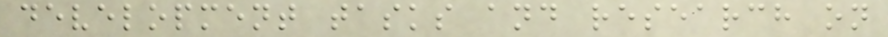development tasks and research on
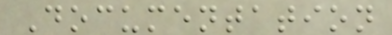Documentation
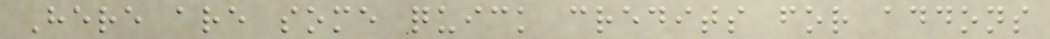Here are some quick credits for addons
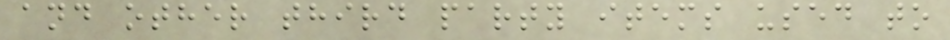and other third party items used to
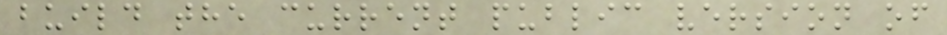build the current public version of
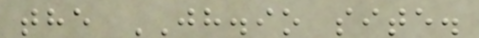the JH.io site.
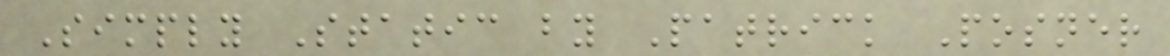Simply Static by Patrick Posner
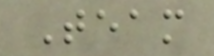Team
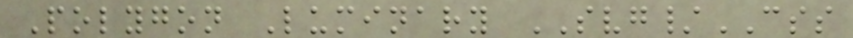Polygon Luminary SVG/CSS
